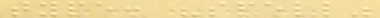type: "spell"
